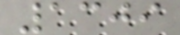1309
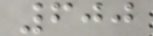600
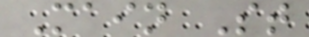Main St
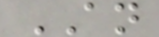AN
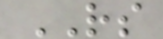RS
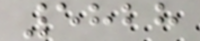5828
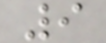9
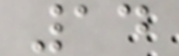14
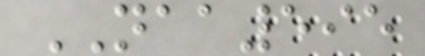NAA595
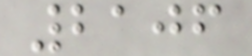2106
